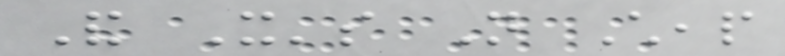And It's Not Cheap
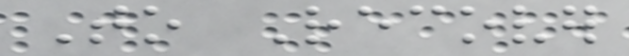To Recover
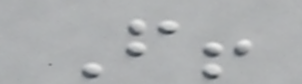From!
